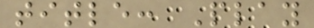title: Play
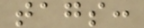tags:
